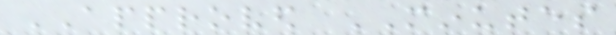APPROVED MINUTES
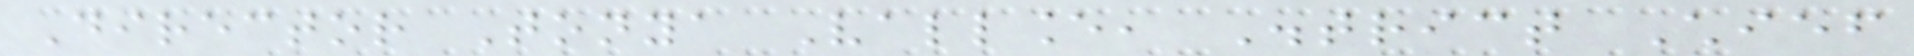Director Tonya Vallance, District Chief
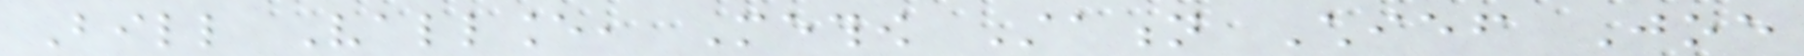Bill Vallance, Methow Station Chief Joe
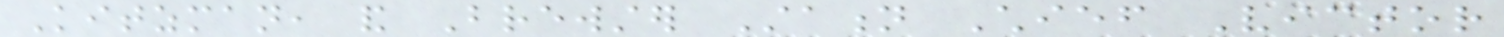Kitzman, and Brewster Station Chief Victor
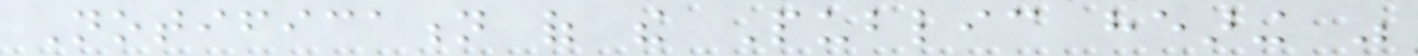Notification of the Public hearing was
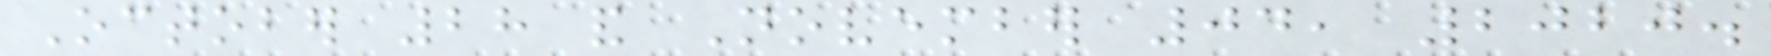October 28 and November 04, 2020.
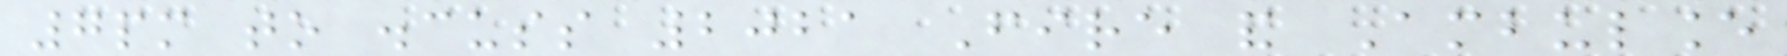7pm to discuss 2021 Fire and Ambulance
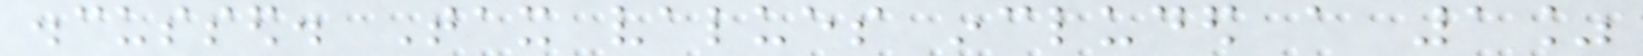discussed. Tax values included a 1%
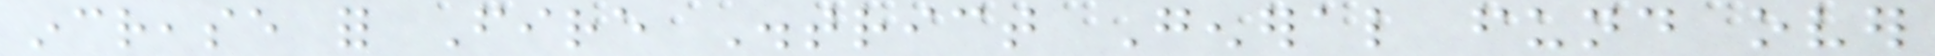increase for Fire District General fund over
